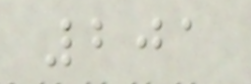201
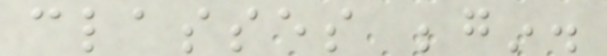classes begin.
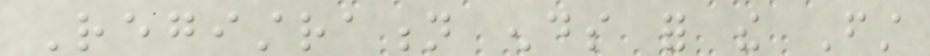Registration ends for the First
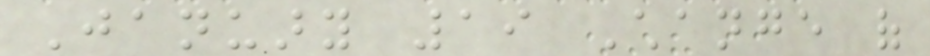January 19 Change of
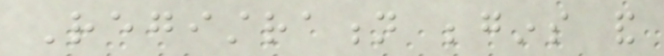Registration begins and
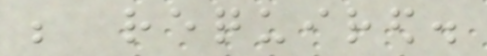be required.
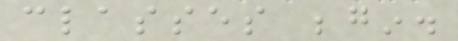classes begin.
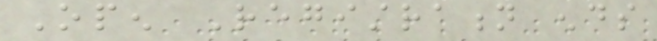Open Registration ends
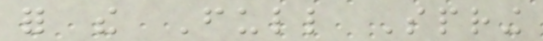for the Full Spring
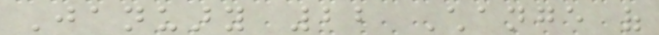January 22 Change of
